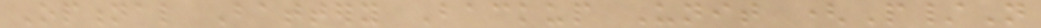Optional Battery Backup Unit (P/N
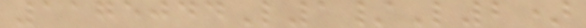1175044L1/L2)
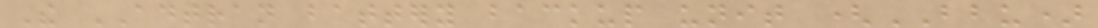The ADTRAN battery backup unit (BBU)
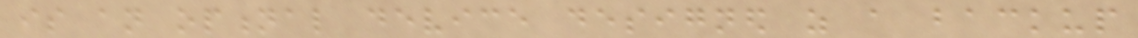is an optional device designed as a backup
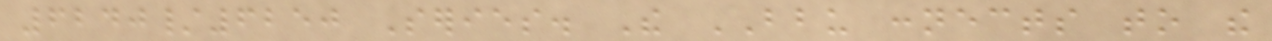6240/6250 Series. The BBU connects to the
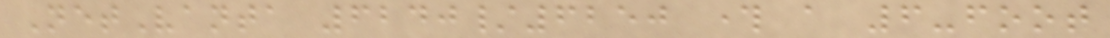NetVanta 6240/6250 through a 6-foot
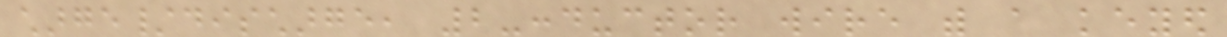charge/discharge, 2-conductor wire with a keyed
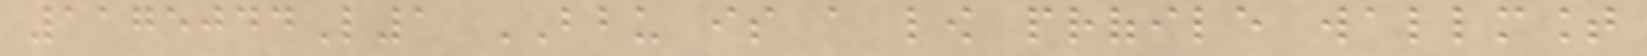1175044L1 BBU is a low profile wallmount
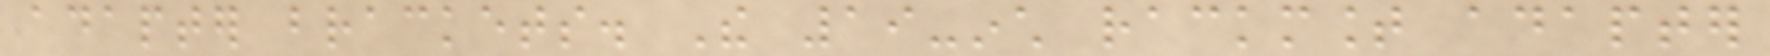adapter brackets. The 19-inch rackmount adapter
